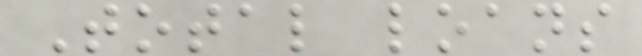Total loans
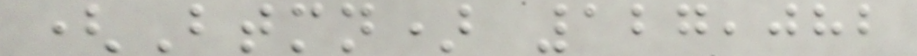(Btmn) 127,082
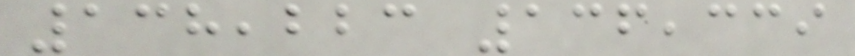138,223 136,339
